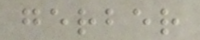gerber
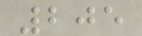205
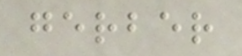gerber
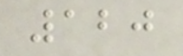120
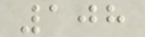108
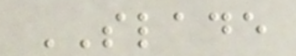SLADE
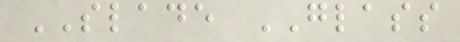SLADE GLASS
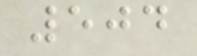504
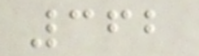362
